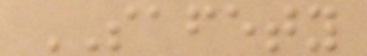SAFETY
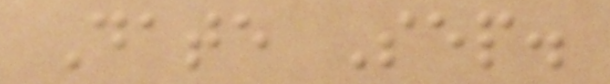Date Sep.
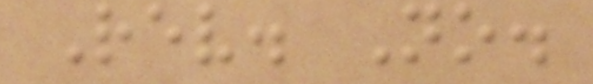Rev. No.
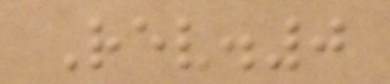Rev.0
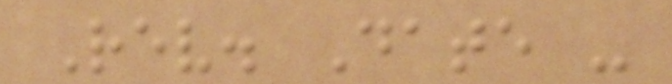Rev. Date -
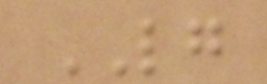LG
